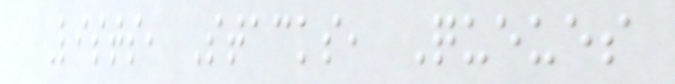Lists, Stacks, Queues
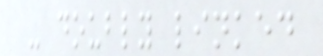- doubly linked
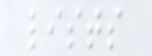lists
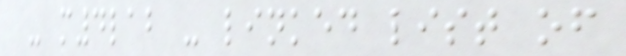- m4lab - linked list of
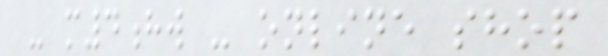- m4hw - online shop
